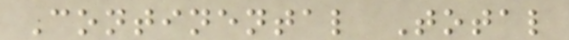Continental Total
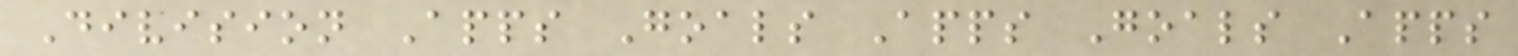Division Apps Goals Apps Goals Apps
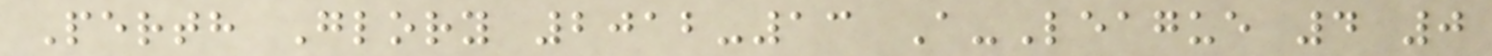Perth Glory 2012-13 A-League 4 0
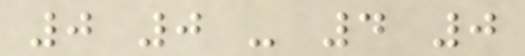0 0 - 4 0
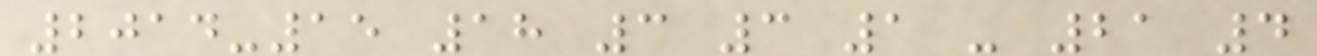2014-15 18 3 3 1 - 21 4
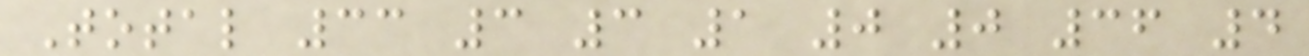Total 33 3 3 1 0 0 36 4
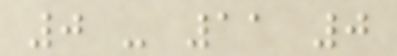0 - 11 0
